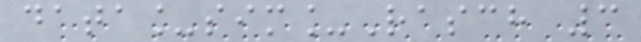data_sim_Rasch 3
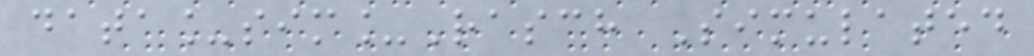data_sim_Rasch Simulated
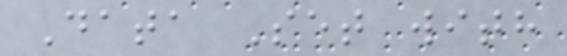Data Set with
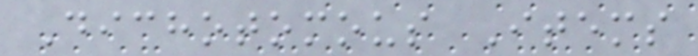Dichotomous Items
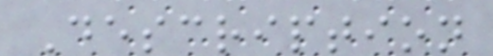Description
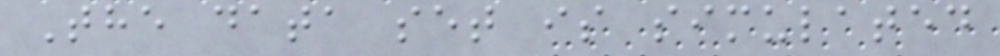The data set is simulated
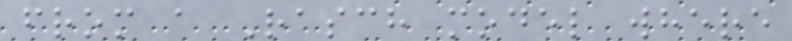from a Rasch model where
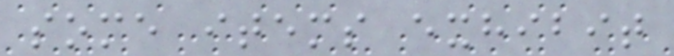some items exhibit
